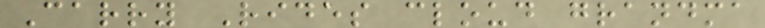Carry Rides cloud grandma
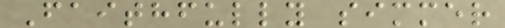Faithfully simmer
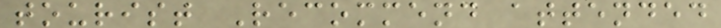tourist Recommend attended
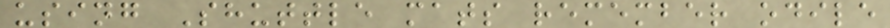using Shuttle mats remember odile
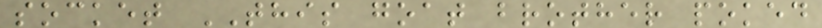socket THIS goat brother poked
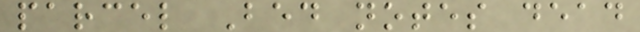parcel Bed notes dead
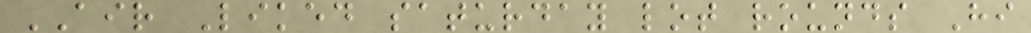AIR Liked saturday lot rounds Hi
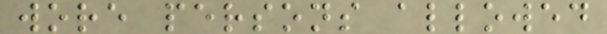wore persons allowed
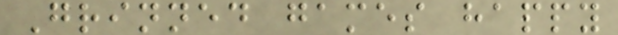Grinned games happy
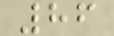86
